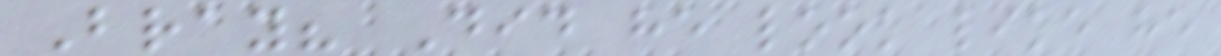Bray? Did he look like he
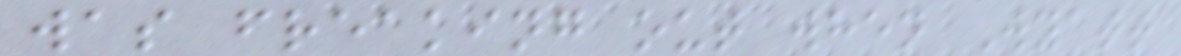was freaking out when Wyatt
